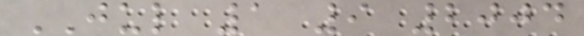JUL 1 9 2004
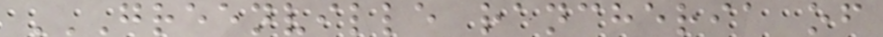GREENVILLE RANCHERIA OF
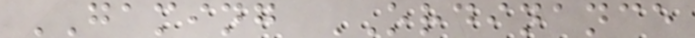GAMING ORDINANCE
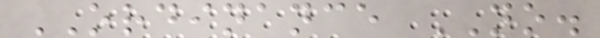ORDINANCE NO.
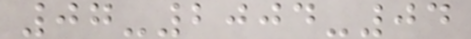07-2004-04
